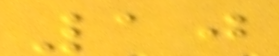10
